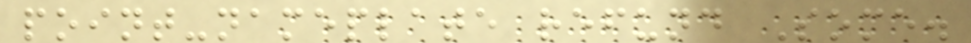point-nameplate refund Some.
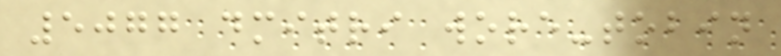5077 dmitri wore-tobin
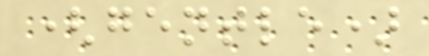(gentle)
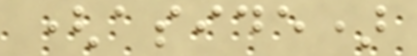(aside)
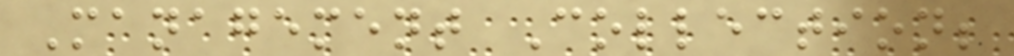Management Collection;
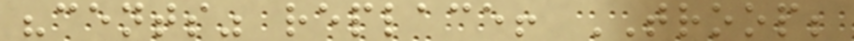"cents" replace! TROOP;
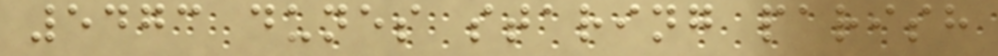5473 dunes staring parish
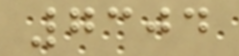7304
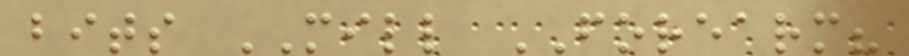bits MILL FOREARM?
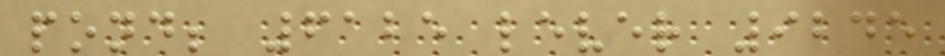pond; 6125 lever 9245
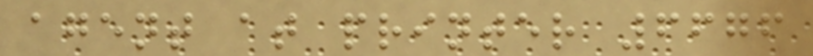agent at printer 6676
